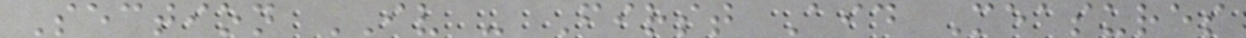Section IV - First Aid Measures
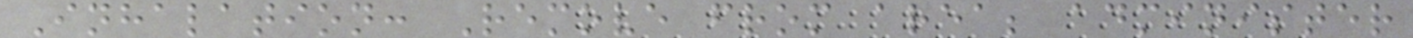Inhalation: Remove from area; administer
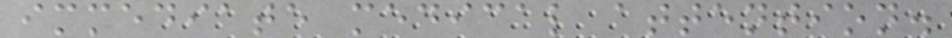immediate medical attention.
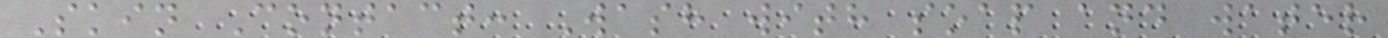Skin Contact: Wash with soap and water
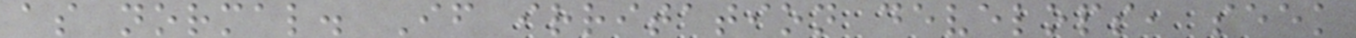as normal. If irritation develops, seek
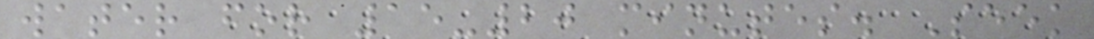water for 15-20 minutes. Seek
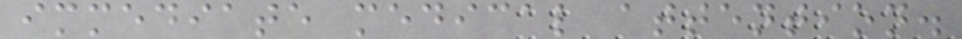immediate medical attention.
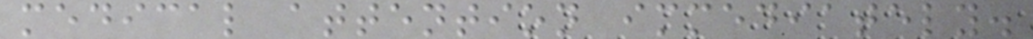medical attention immediately.
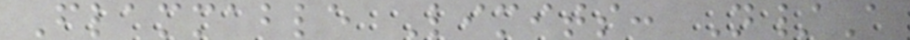Flammable Limits: N/A
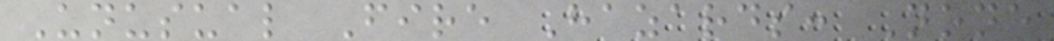Unusual Fire Hazards: None
